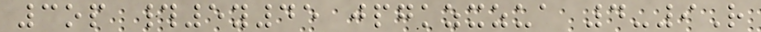3op #5y45 jpgkzxzua 4-9R
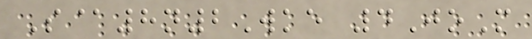S@8n2Wke 4JoM
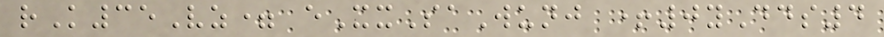rK35Vz= eXxSaWunj +0yDds4
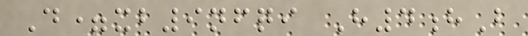D=xb9nfqi H4hB
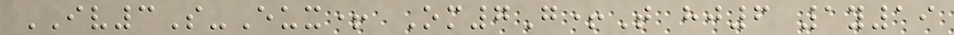IV3S-Eux+ Om7G+T hj6 1y19
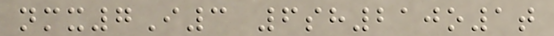nmx7I3 6sh210o1t
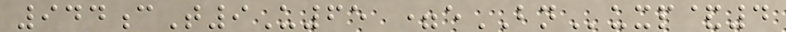944cT9U65 =eBNuxp&4
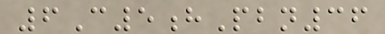6C5hPbn36
